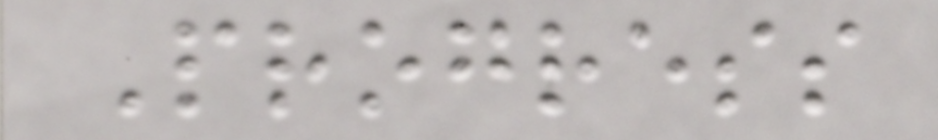Progress
